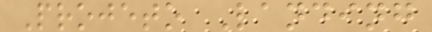Projeto Landing
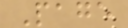Page
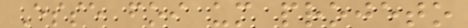Esse foi um projeto
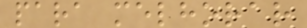para melhorar
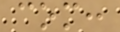com:
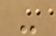-
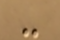-
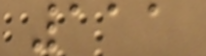111
